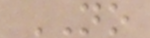NO
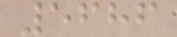5686
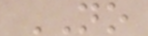NO
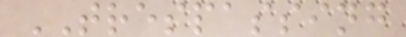TRESPASSING
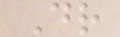Dr
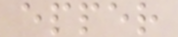epper
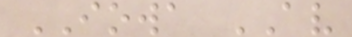IOWA AV
